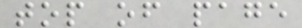top of page
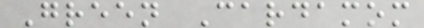Green Cardamom
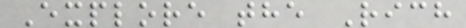Explore the Rich
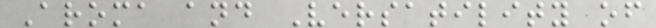Aroma and Versatility of
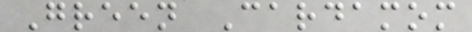Green Cardamom
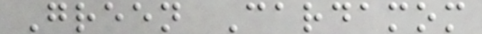Green Cardamom
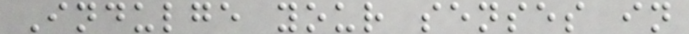Indulge your senses in
